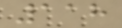118
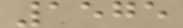1575
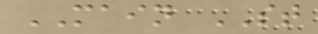MAIN ST
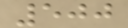500
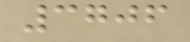3706
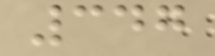347
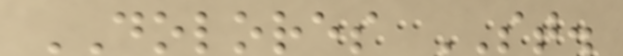DOLORES ST.
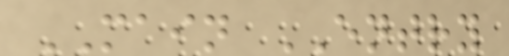MAIN ENTRY
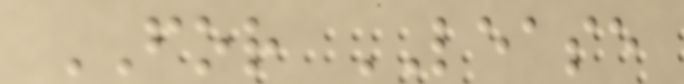FOR LEASE
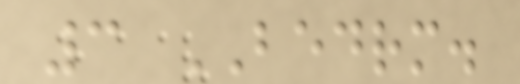3 BEDRM.
